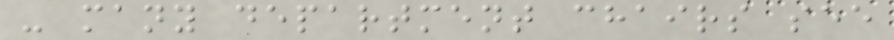- many department chairs see
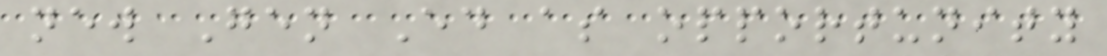new Gen Ed as opportunity
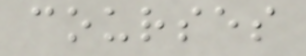courses
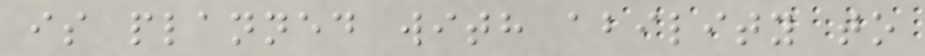is planned with ability to
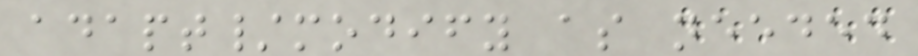adapt/modify as needed
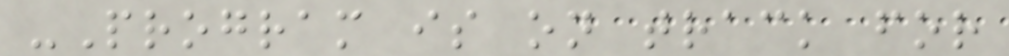-Program is on track for
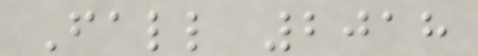Fall 2018
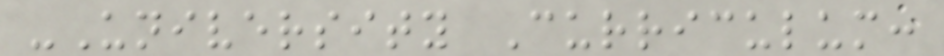-University Curriculum:
